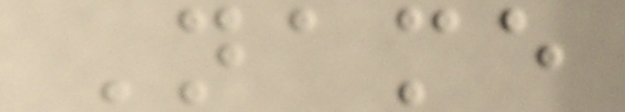Name
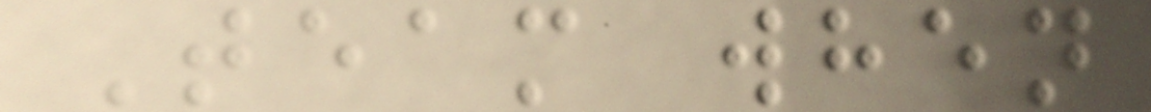Team when
